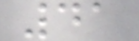41
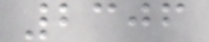2306
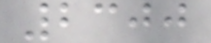2300
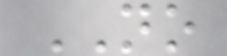NO
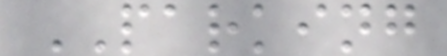PARKING
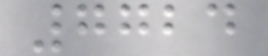7724
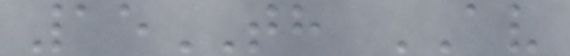15TH AV
